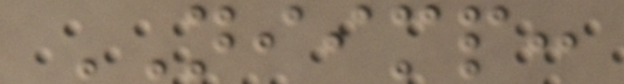NIIMP:
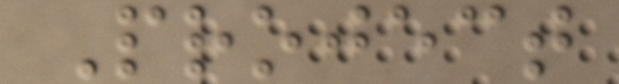Project
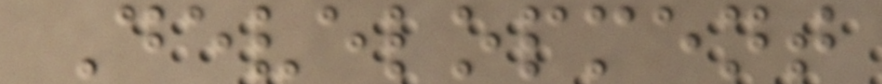Development
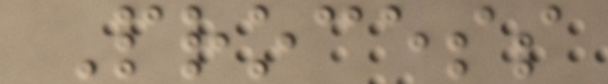Process
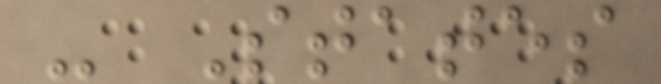- States
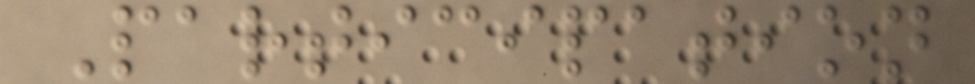Participation
